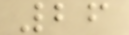26
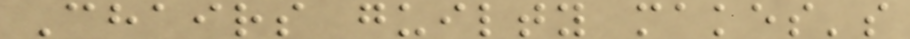Chairs guilty makes's
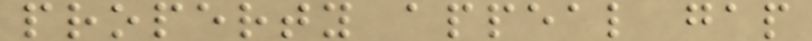property appeal gap
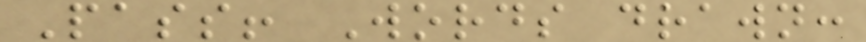Pass! Words drawn:
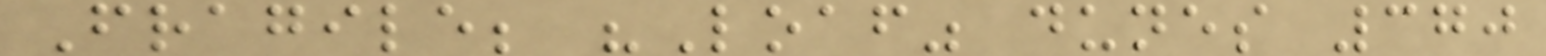Fragile; "Loaf" dunes 370
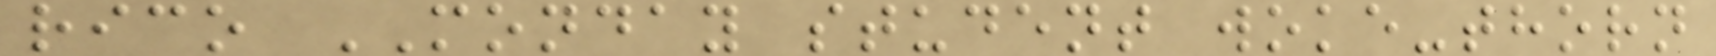rico MONDAY student woke-thorn
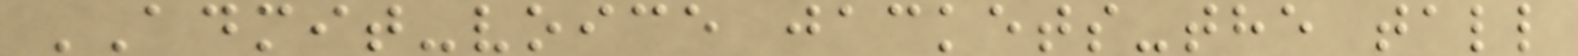ADMIT-voice jackets-the tall
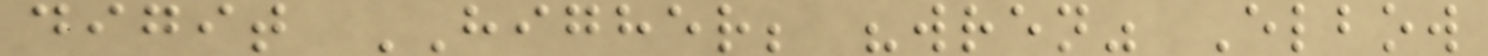digit HIGHER; "wren" Elbow
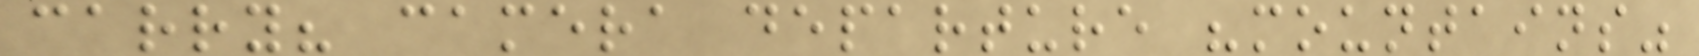carry? camera departure "mountains"
